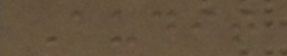Audit
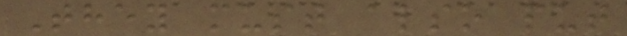They must also put
